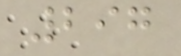297
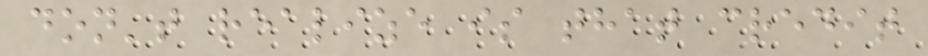don't realize is that credit
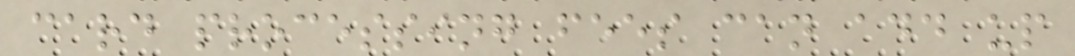card processing fees can add up
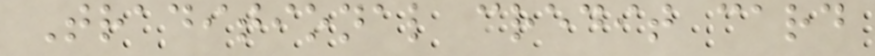Traditional credit card
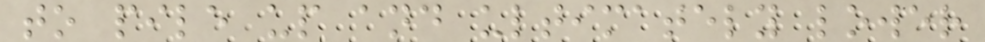to pile up and ultimately lower
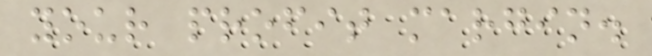your profit margin.
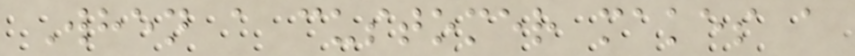When a customer makes a
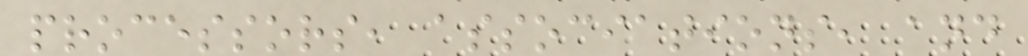processors, associations, and
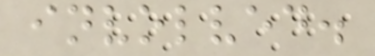involved.
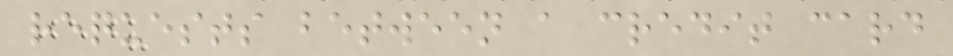requests between a credit card
